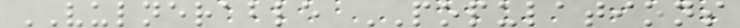VULNERABLE POPULATIONS
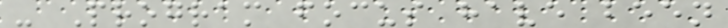- Program focus have been
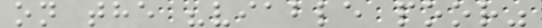on the "viable poor"
